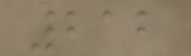212
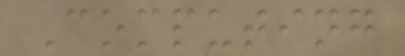Computing
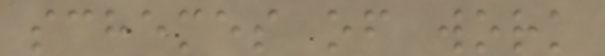schemes of work
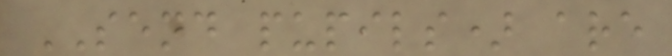SEND pupils) are
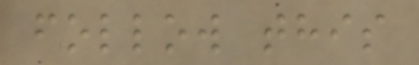follow this
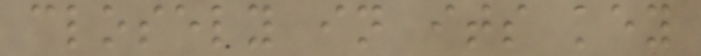closely in its key
